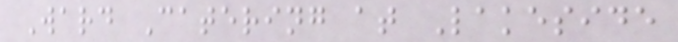Ward Catering at Lakeside
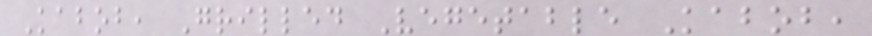Kabob, Grilled Vegetable Kabob,
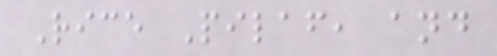Rice Pilaf, and
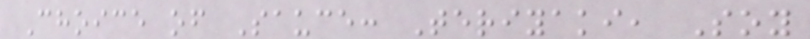Choice of Sauce: Teriyaki, Soy
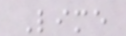Lime
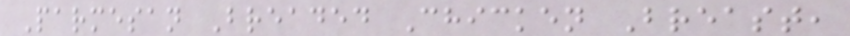Parmesan Breaded Chicken Breast,
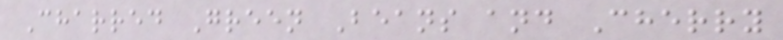Charred Green Beans and Cherry
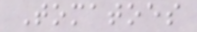Tomatoes
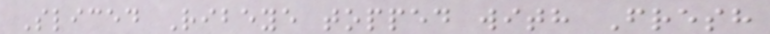Sliced Ribeye topped with Fresh
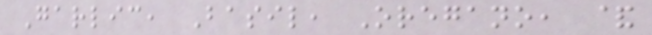Garlic, Basil, Oregano, &
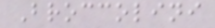Broccolini
